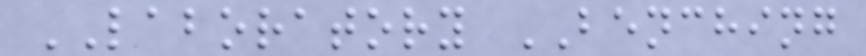LABORATORY BENCHING
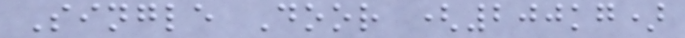Single Door (200kg)
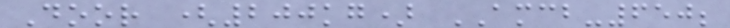Door (200kg) AMCB-650;
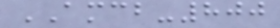AMCB-800
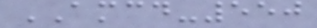AMCD-550
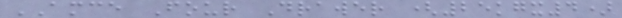AMCE Four Drawer (25kgx4)
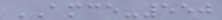AMCE-550
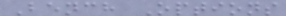Bench Options
